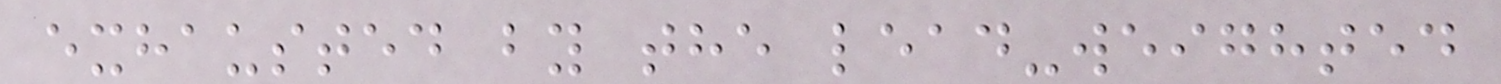exhausted by the lead-weighted
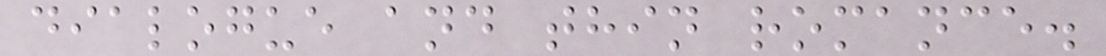dialogue and thin romance.
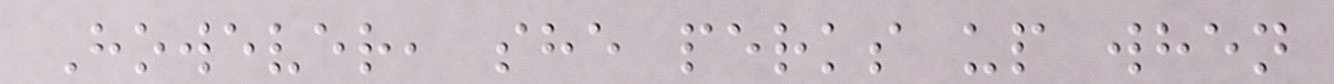However, she perks up when
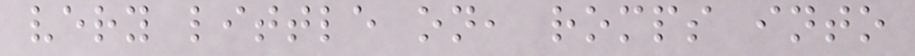very little on, romps into
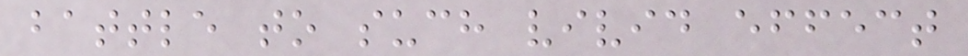battle to such vivid effect
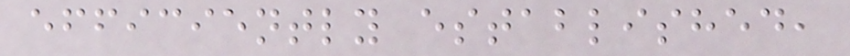efficiently established,
